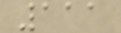111
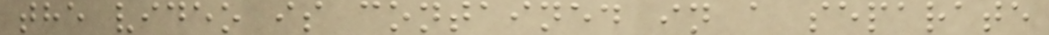the video is contained in a separate
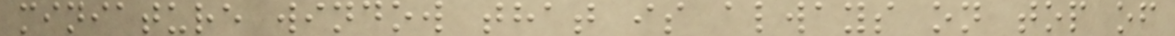miniature window that is always on top of
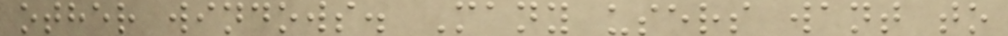other windows. Many users want to
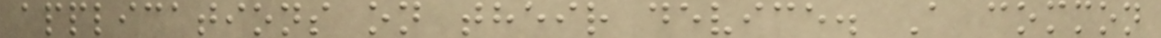applications on their device. A common
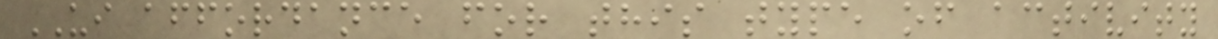UI affordance for this type of activity
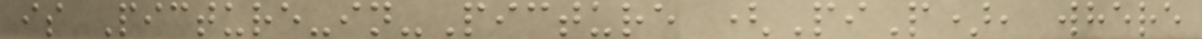is Picture-in-Picture (PiP), where
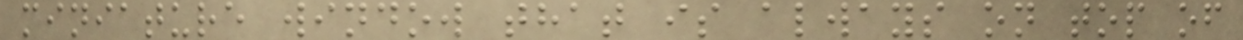miniature window that is always on top of
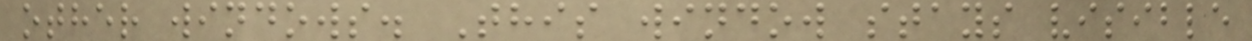other windows. This window stays visible
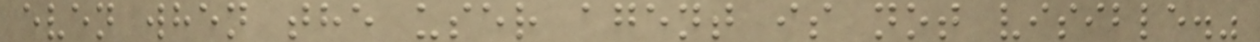even when the user agent is not visible."
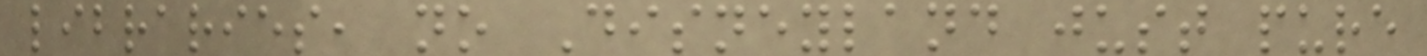libraries, no Disneyland just pure
